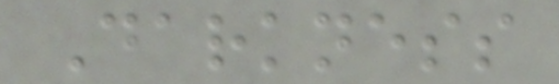Darkness
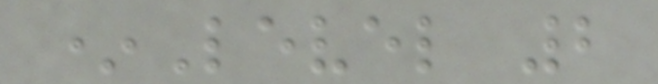*Level 2
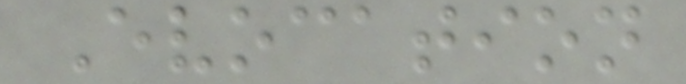Evocation
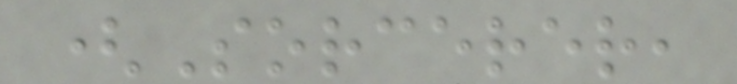(Sorcerer,
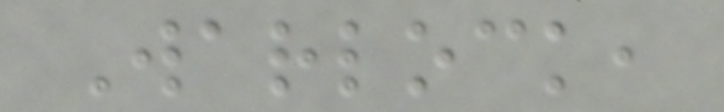Warlock,
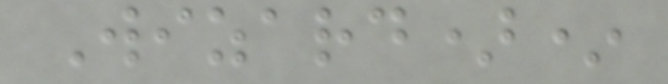Wizard)*
